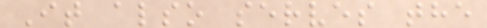It also serves the
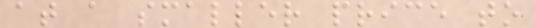at a smaller price to
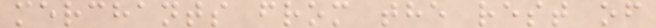merchants from the rest of
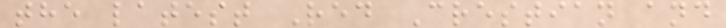the latest Red Crestian and
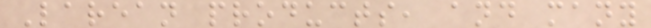Larean products, and many
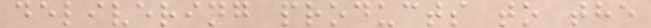delivering products to the
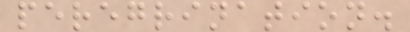peregrination.
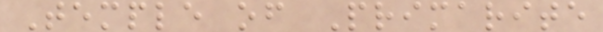Temple of Primarite
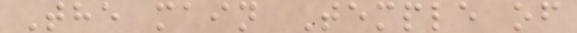The main Temple of
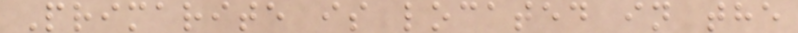Primarite is located in the
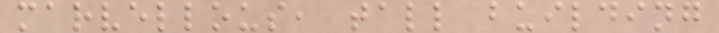marvellous, tall building
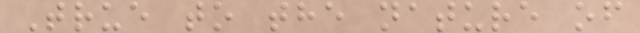True to the nature of
